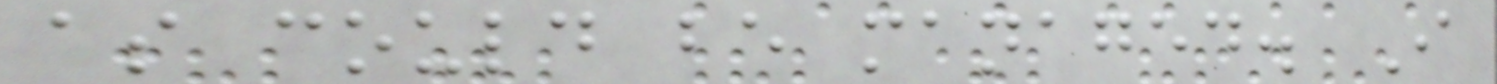as could be managed. I
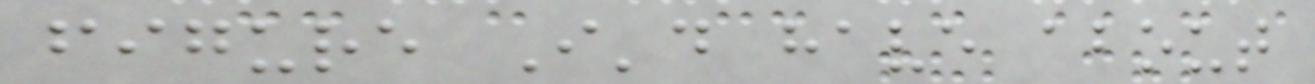figure I'd have about
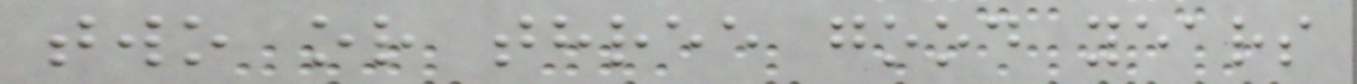two or three good years
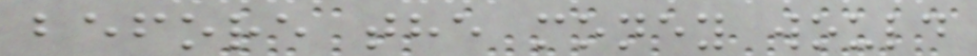before the money would
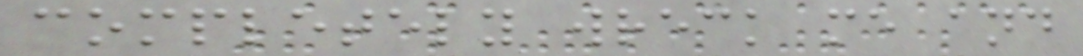completely wreck me and
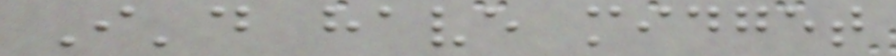I'd have midget
